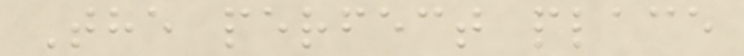The perfect place
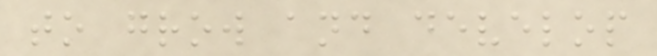to grow and develop
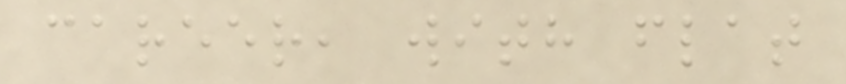career, with flat
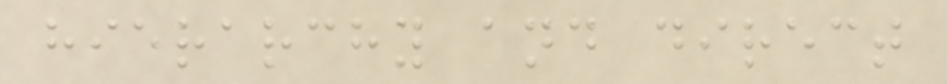hierarchy and direct
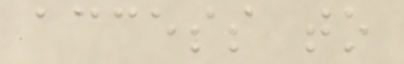access to
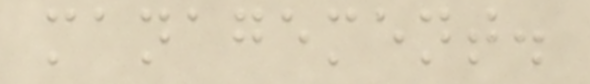management.
